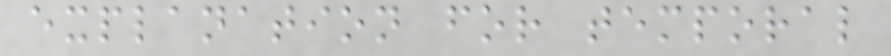explanation for temporal
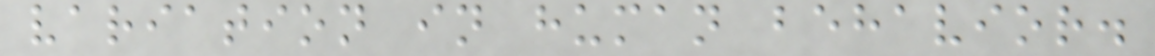variation in human behavior.
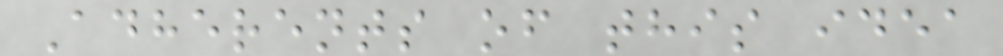Adherents of this idea
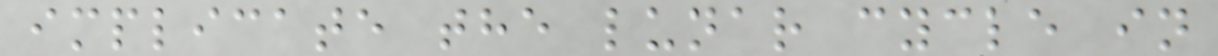implicate the lunar cycle in
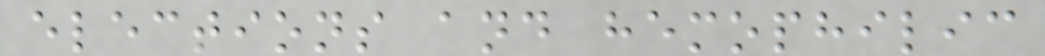elections and hemophilic
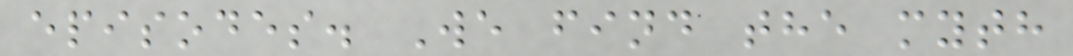episodes. We find the myth
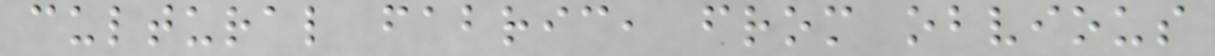cultural fabric, from obvious
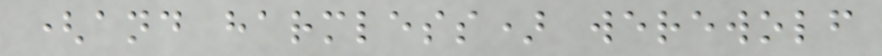(and harmless) werewolf
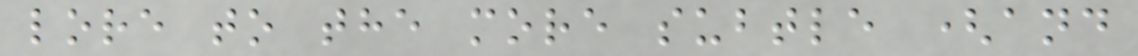lore to the more subtle (and
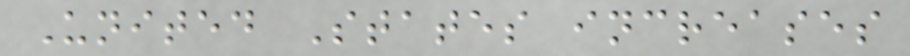United States increases
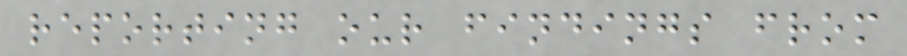reporting our findings from
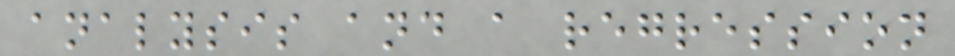analysis and a regression
